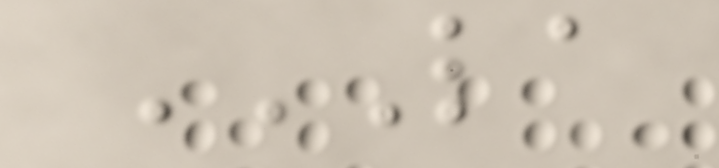LA
